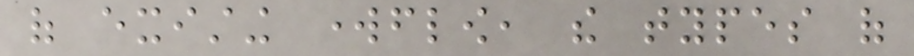of existing workflow, the types of
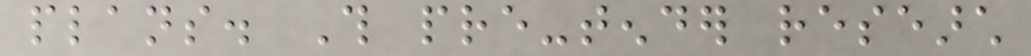plans. This pre-tender research
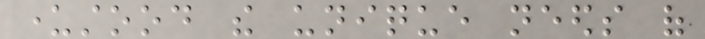understood the unique needs of
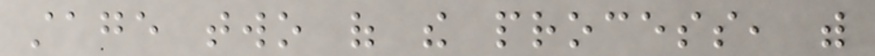stage two of the process, with
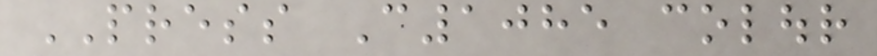PRESS C1085 colour
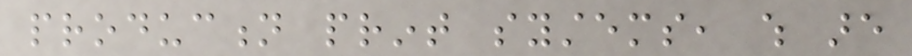production print systems, which are
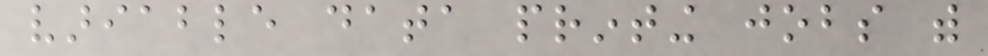variable data printing jobs with
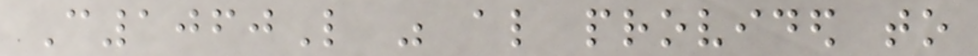C1060L was also provided to
